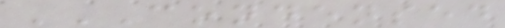CONDENSED
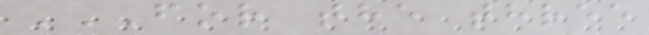FOR THE THREE
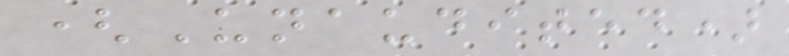(Unaudited)
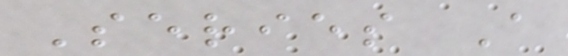Series A
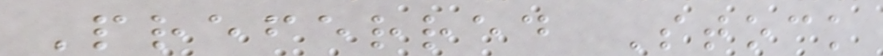Preferred Stock
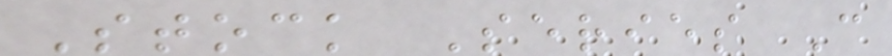Stock Series C
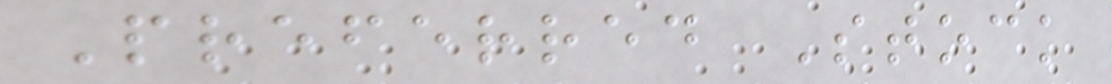Preferred Stock
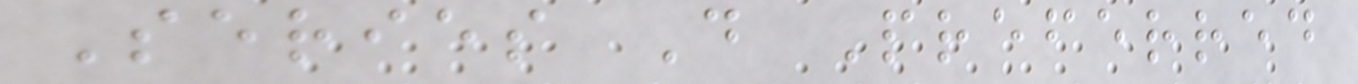Series D Preferred
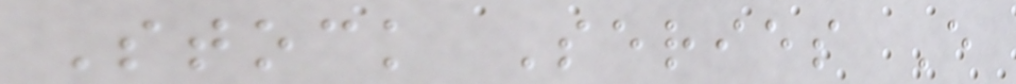Stock Series E
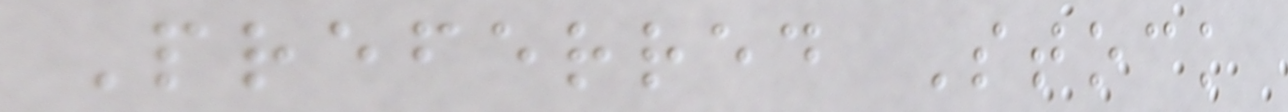Preferred Stock
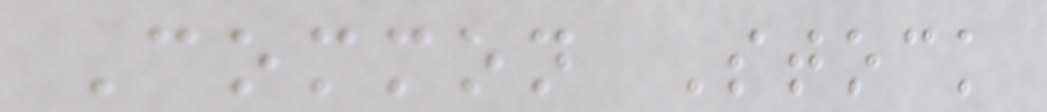Common Stock
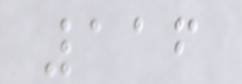116
